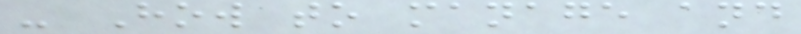- How to manage and
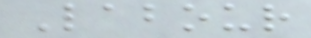Labour
